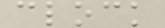clock
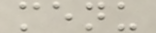menu
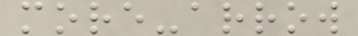more-arrow
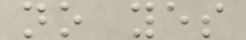no yes
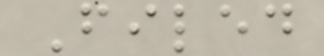Filed
